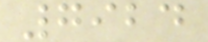7924
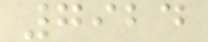7924
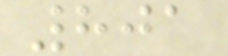801
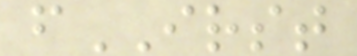fIRST
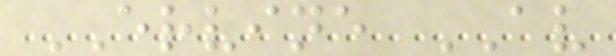ERVINE AV
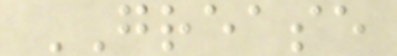GREASE
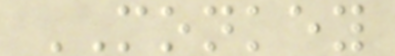MONKEY
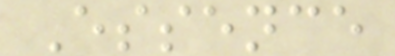Essence
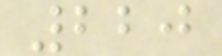220
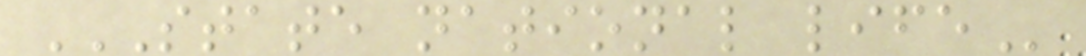STATE NATIONAL LIFE
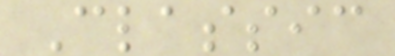Classic
